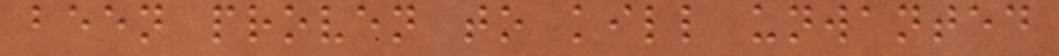been proven to kill unwanted
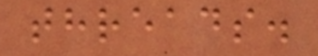threads.
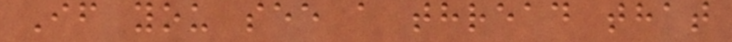If you see a thread that
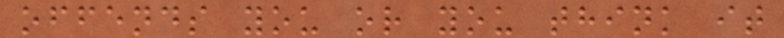offends you or you think it
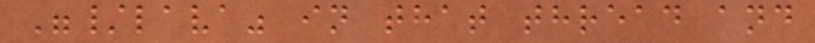"/lava" in that thread and
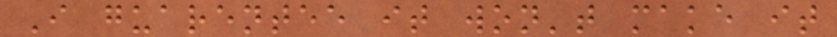I guarentee it won't make it
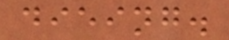dieing.
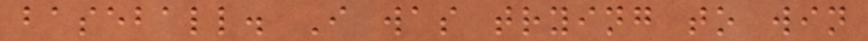baseball. I was trying to win
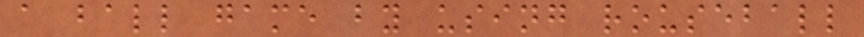a ball game by using rouseball
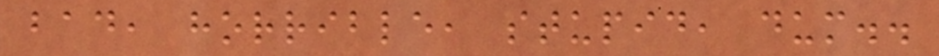bad, horrible, stupid, dum..
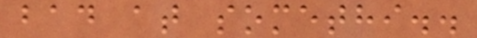bad at somethi..
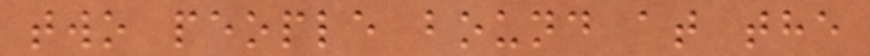two people bound at the
